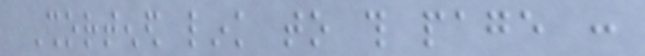Shortened link to this page :
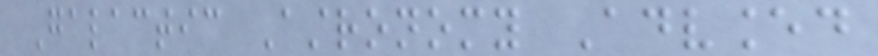Galactic Astronomy Advanced
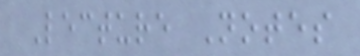Lecture Notes
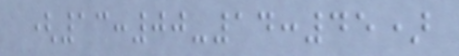(13:00-14:45)
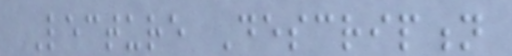Lecture Description
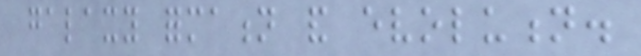galaxy formation and evolution.
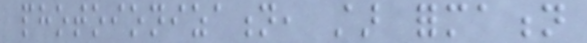photoionization, star formation
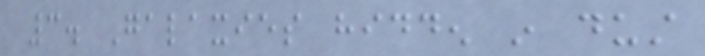3. Galaxies hidden in dust
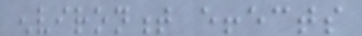environment effects
